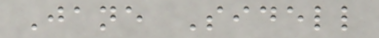Jane Sidell
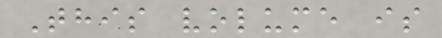This volume is
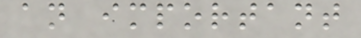an important
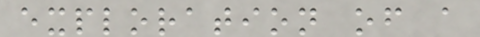exploration of a
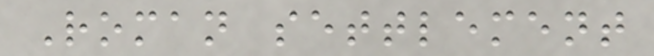Roman settlement
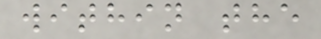within the
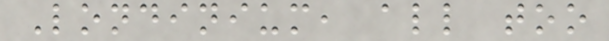Londinium, all too
